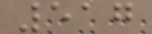517
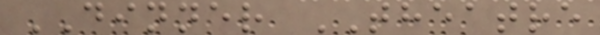DINNER THEATRE
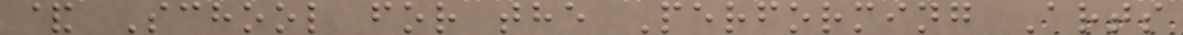& School for the Performing Arts
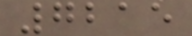7215
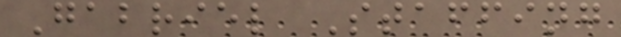Gabriel Staffing
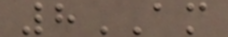8AM
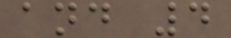and 4
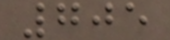705
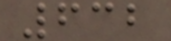632
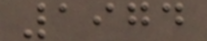1974
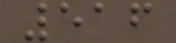516
